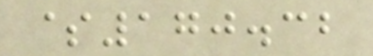$170.32
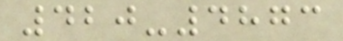420-4873
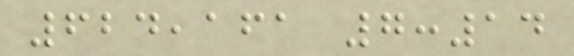624,161 7:14
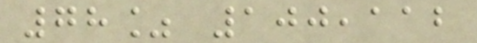78% 100,112
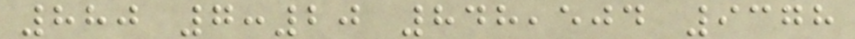880 7:20 848,504 9378
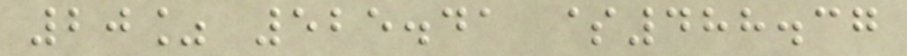20% 525.41 $488.37
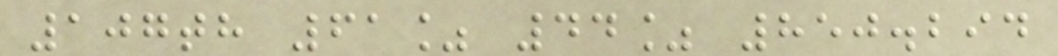107th 61% 44% 850.294
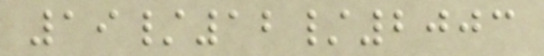19/12/2003
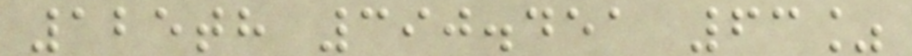125th 390.451 63%
